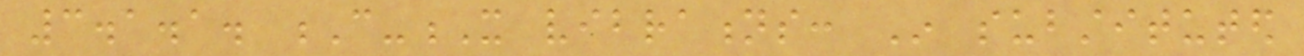3.1.1. C-X vibrations: In substituted
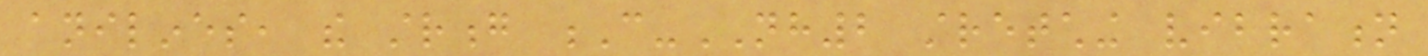anilines, the strong C-NH2 stretching vibration
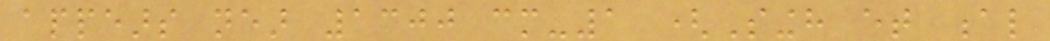appears near 1300 cm-1 (Singh et al
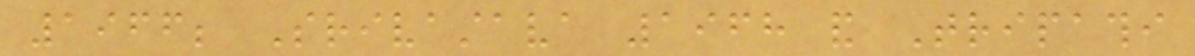1966; Srivastava 1968 and Tripathi
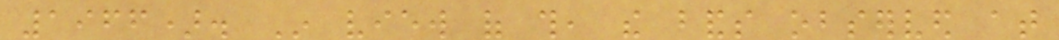1966). In view of this, the bands observed at
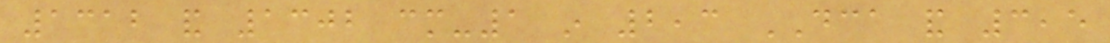1312 and 1302 cm-1 in 2,3 DCA and 3,5
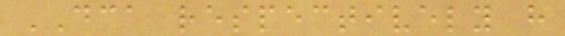DCA respectively have
